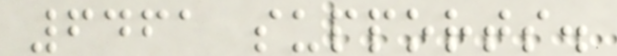6461 supports.
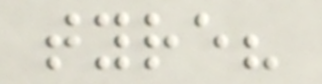tyre?
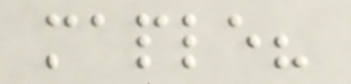maple?
